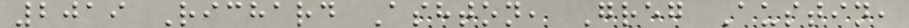2019 Richard Ashton, Greg Austin,
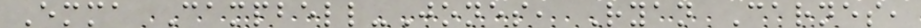Emma Campbell-Jones, Ryan Carnes,
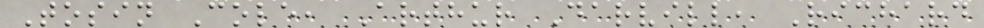Tosin Cole, Arthur Darvill, Richard
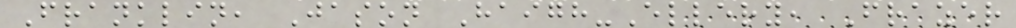Franklin, Jason Haigh-Ellery, Frazer
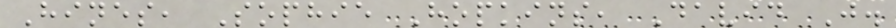Hines, Sophie Hopkins, David J.
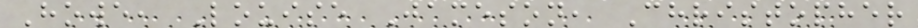Howe, Louise Jameson, Christopher
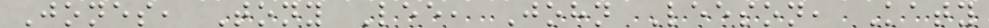Jones, Tony Lee, John Leeson, Katy
